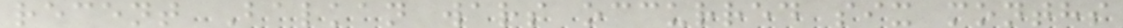recent Balkan wars occurred six months
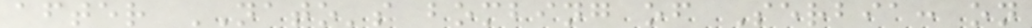after NATO's bombing of Serbia: on
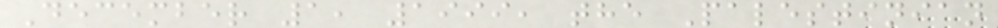December 1, 1999, the Palestinian
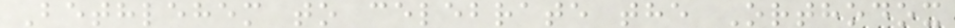Bethlehem to celebrate the Orthodox
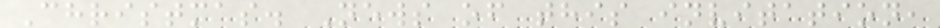Christmas. News of this invitation,
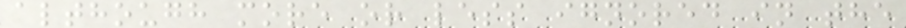although more or less ignored in the
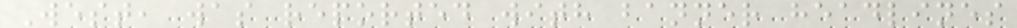West, was reported with banner headlines
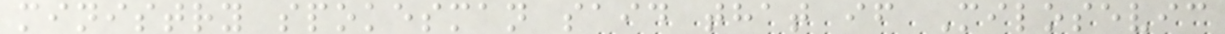ministry spokesman said that if Milosevic
